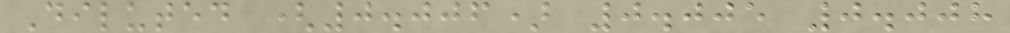Diluted (0.006) 0.005 0.008
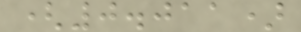(0.011)
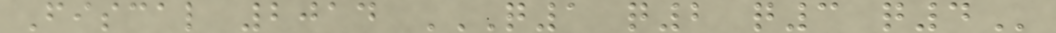Fiscal 2014 Q1 Q2 Q3 Q4
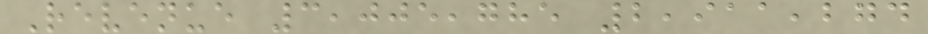Revenue 3,005,785 2,911,274
